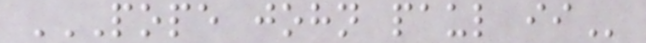POPE JOHN PAUL II
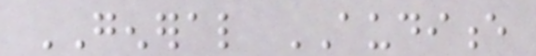GENERAL AUDIENCE
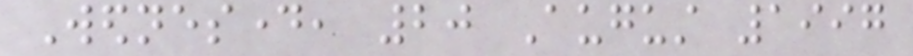Wednesday, 20 August 1997
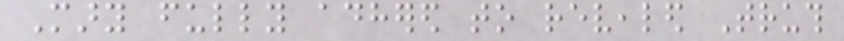Mary fully adhered to revealed Truth
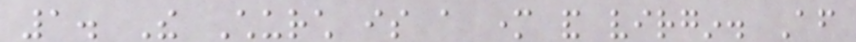1. The Church is a mother and virgin. After
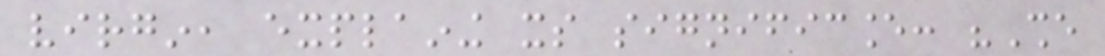virgin, explaining its significance: "She
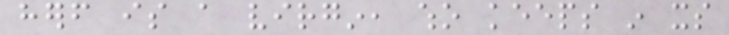herself is a virgin, who keeps in its
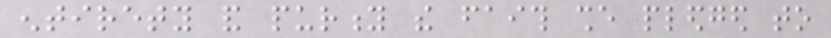entirety and purity the faith she pledged to
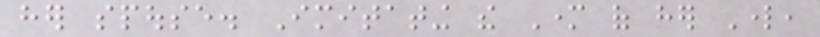her spouse. Imitating the Mother of her Lord,
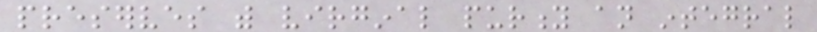preserves with virginal purity an integral
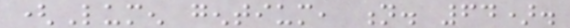(Lumen gentium, n. 64).
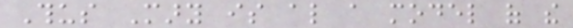Thus Mary is also a model of the
